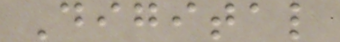Digital
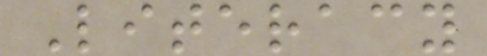Literacy
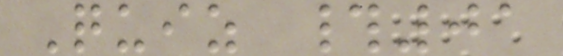Quiz #01
